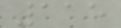115
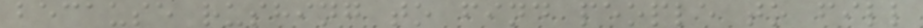because rushing to find people to fill
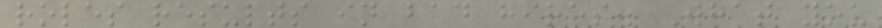roles results in bad hires. What you
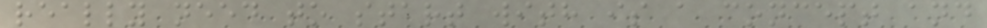really need to start with is a concept and
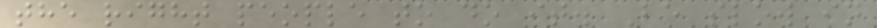the right people to do it. Be slow in
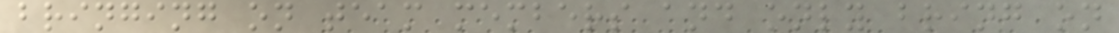bringing on team members and only bring on
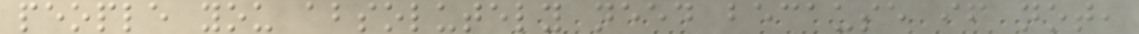people you absolutely need because if not,
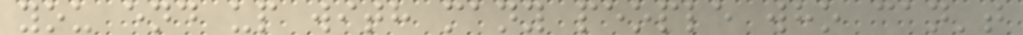you end up with many people who can't
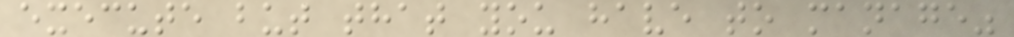execute but that you have to manage"
